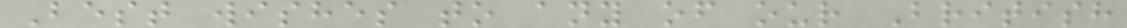Best wishes to any of our British
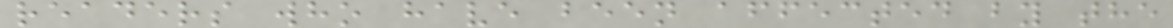readers who have been affected by the
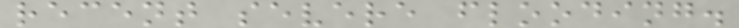recent severe flooding.
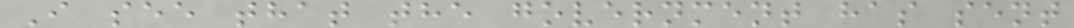I see that the government has sent
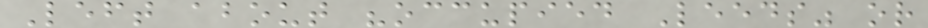Left about "occupied Leeds" or
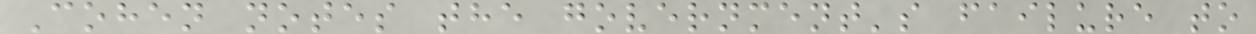Cohen notes the government's failure to
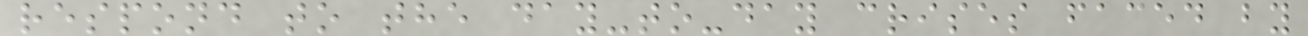respond to the day-to-day crises faced by
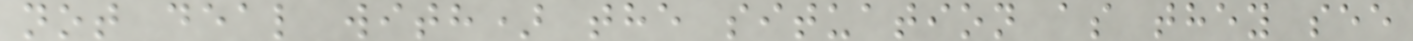not deal with) the situation as they see
